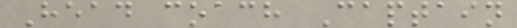Head coach Captain
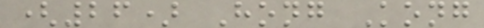(26) Hong Kong
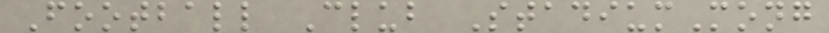Football Club StadiumMong
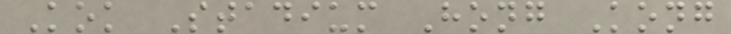Kok Stadium Hong Kong
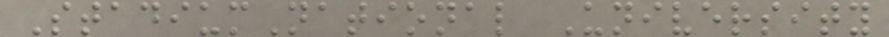StadiumNational University
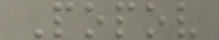Popov
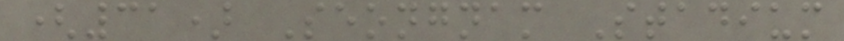(31) Seongnam Stadium
